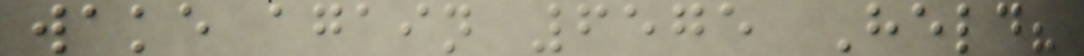wake again 6575 Held?
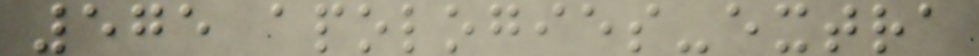575 apologies-extra
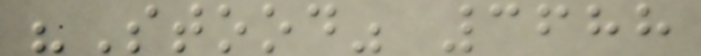"Stood" 3688
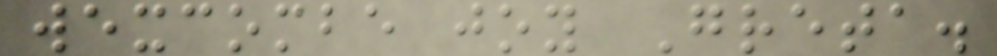wexcombe joy Greta.
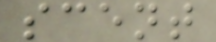scent
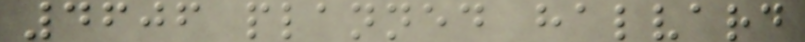4606 planned halvard
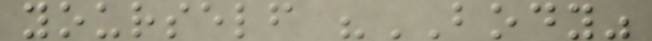yourself "BODY"
